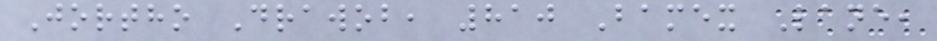Jortho Drawob, 810 Bamex Lane,
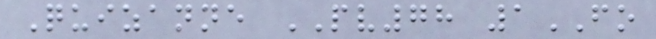Quizanne PV78 1FO
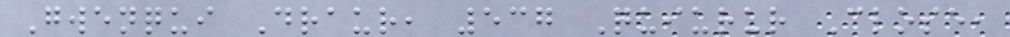Gwenqui Draur, 537 Quiurur Close,
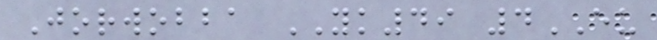Jorwobba YK49 4EU
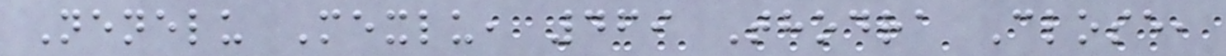Nenelu Mexlu, 469 Thodra Close,
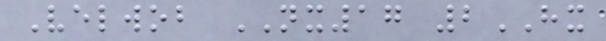Velwob NX17 2HX
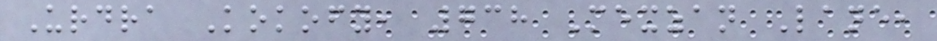Urdra Kokofy, 738 Mexzan Lane,
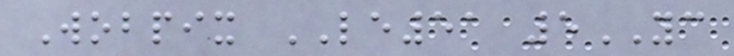Wobpix LE51 5YC
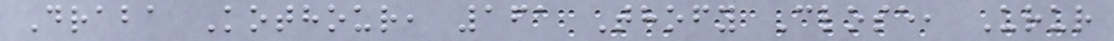Draba Kothour, 161 Thofy Close, Urur
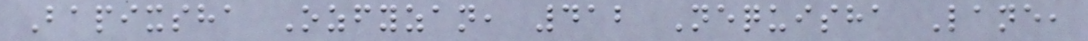Bapixsha Ozfyzan, 412 Nequisha Lane,
